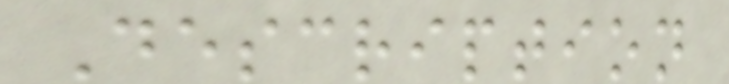Description
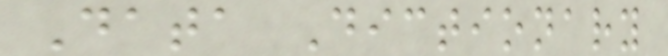Data Dictionary
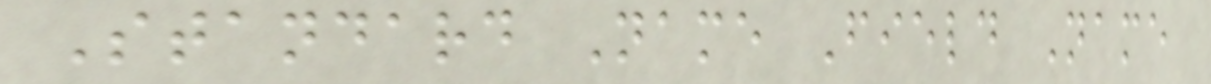Standard Name Field Name
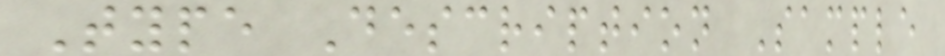Type Description Sample
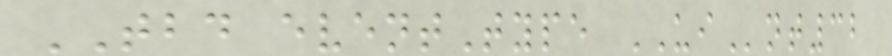TBD eventType UInt32
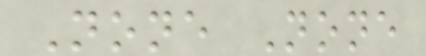None None
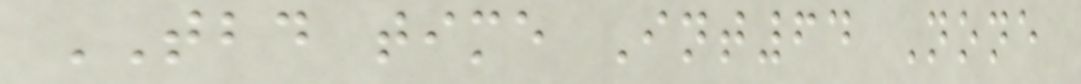TBD time Int64 None
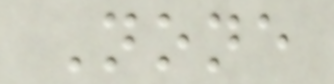None
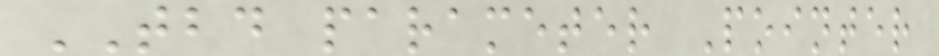TBD parameter Pointer
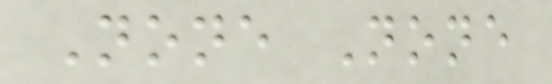None None
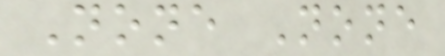None None
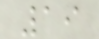19
